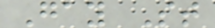Gay St
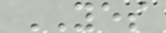YES
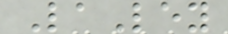LaLey
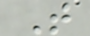T
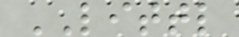LITTL
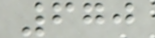670
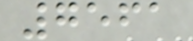7561
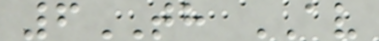6TH AV
